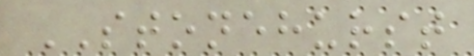STONEHURST
